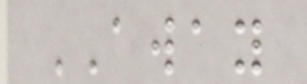AWAY
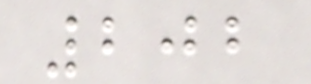202
